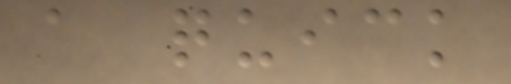a quick
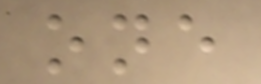one
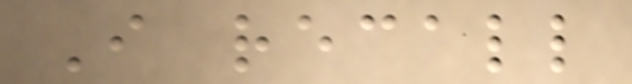I recall
